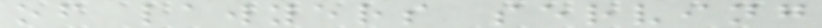of lawyers serving
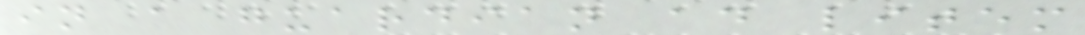in a guardian ad litem
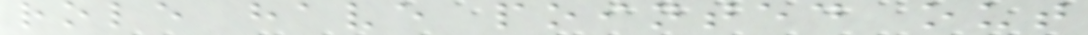role have pointed out
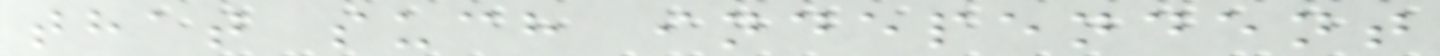that such independent
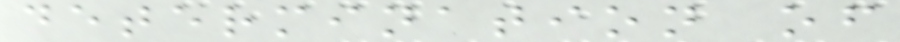determination of
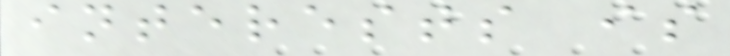interests is
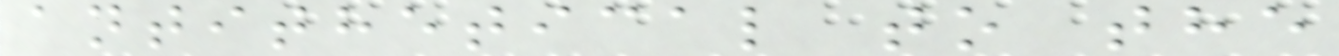antithetical to the
